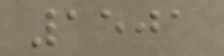1501
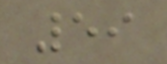59
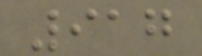917
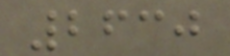2630
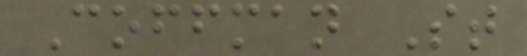Coffman St
